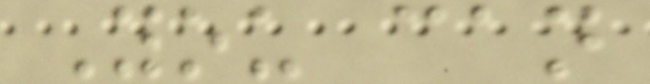You can
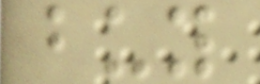buy
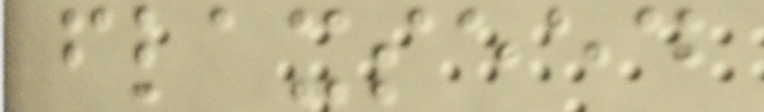flaxseed
